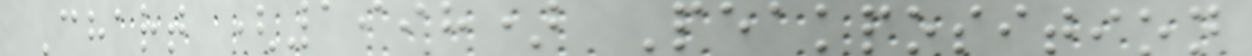Chart (1998) Peakposition
